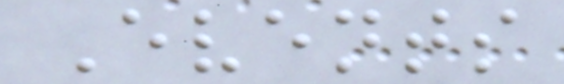Events
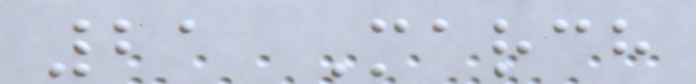21 March
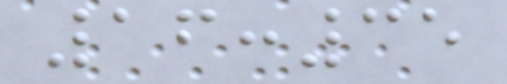16:35
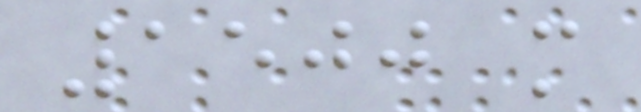1500 m
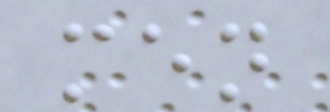men
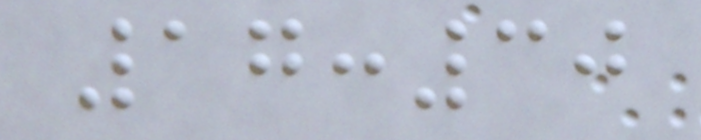17:30
